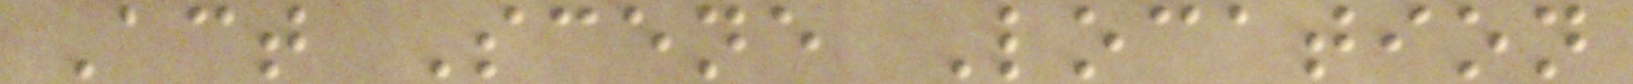Act Scene Location
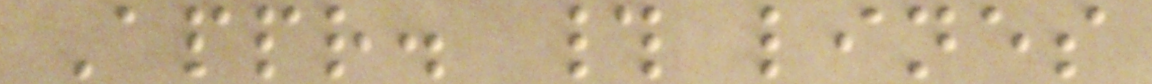Appr. # lines
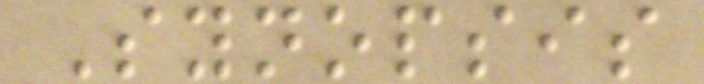Synopsis
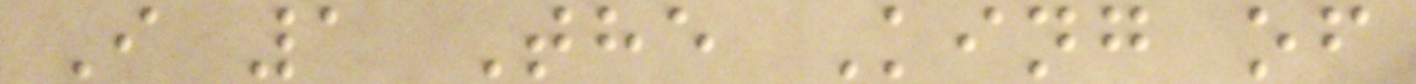I 1 The King of
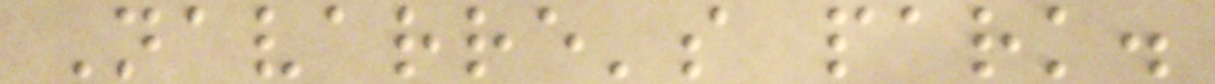Navarre's park.
